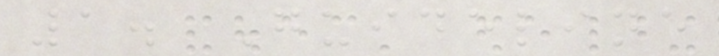1. Guideline
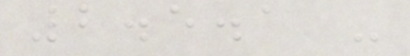2.5.1 -
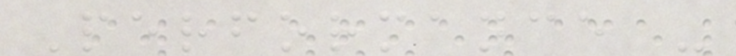Performance -
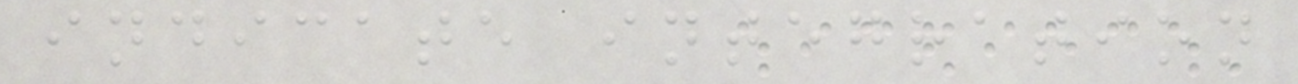indicate integration
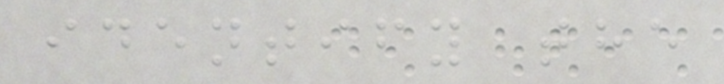identify the
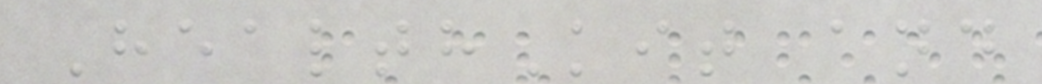HealthKit and
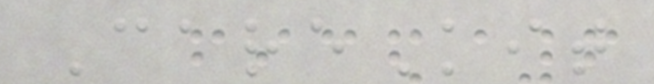CareKit
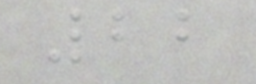22
